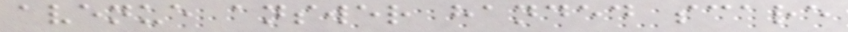avenue answer handed scare
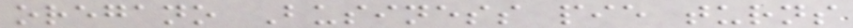oregano Business pie turns
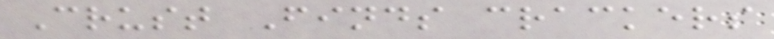Crust Finds crackers
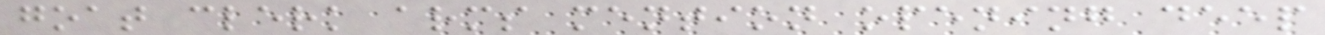goat clerk arms mention opening deep
